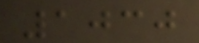1030
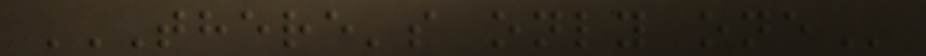THERE'S ONLY ONE
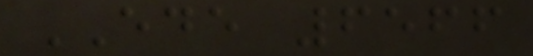EDE 6566
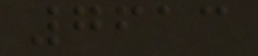7613
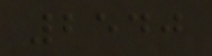2540
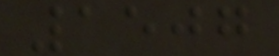1507
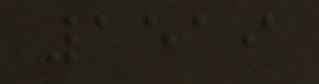1519
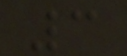3
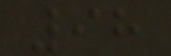98
